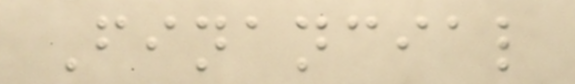Financial
